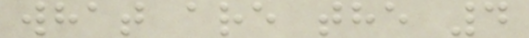what are the 4
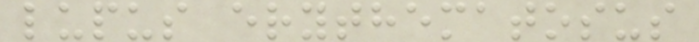lupus erythematosus
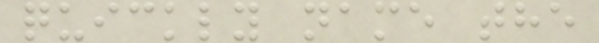quickly name the
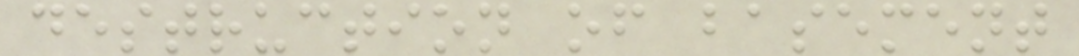destruction of basement
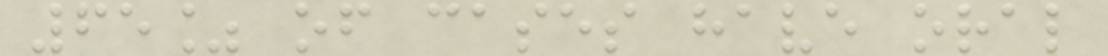65% of cases have oral
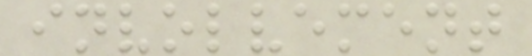involvement
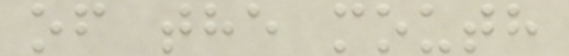of the mouth
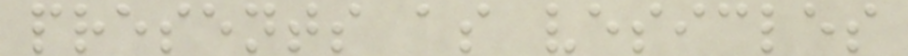presents as vesicles
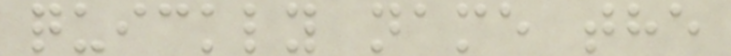quickly name the
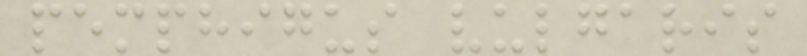pemphigus vulgaris
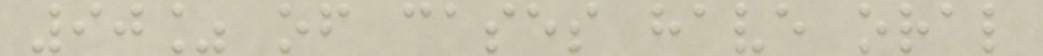90% of cases have oral
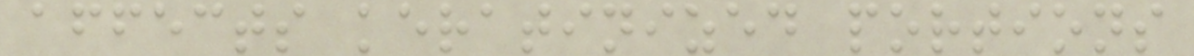affects keratinized portions
